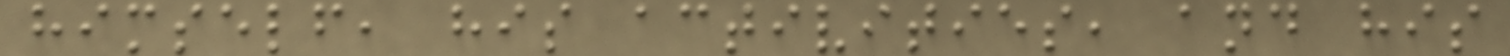himself, his activities, and his
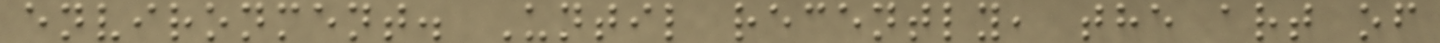environment. Until recently, the art of
